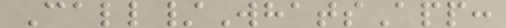Call/WhatsApp:
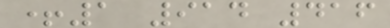+1 914 416
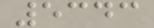5343
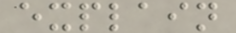explain
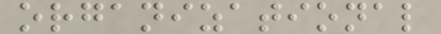organizational
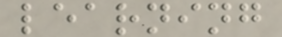learning
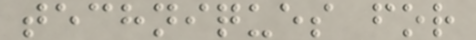techniques for
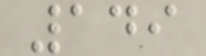149
